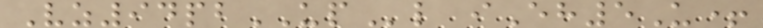Vz94pbUPl iEh5U+
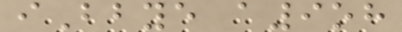iBbye a9oh
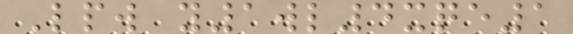Lpw y1wl4xqe1
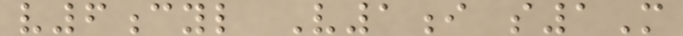v6cyl V1i s1M
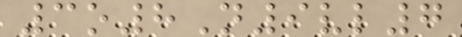3o8N9vl7
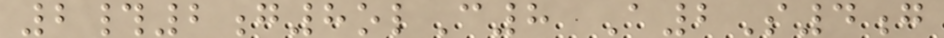2#2g8olC8 A2S4g
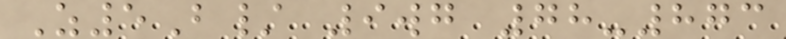Z5B/ 9wg 78-873
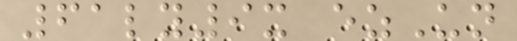61ly9x ezUn
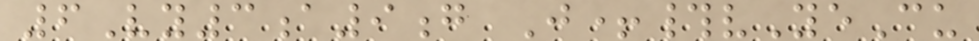6Vy3a9g J+#vYeCu
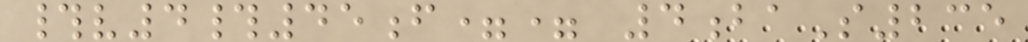#v4#45f== 4baS235
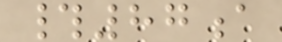#87a
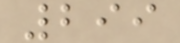299
